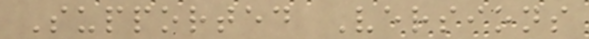Supported Versions
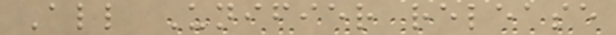All Unifier release
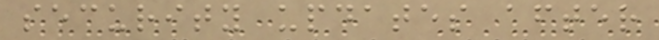security updates after
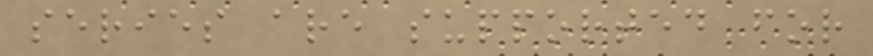series are supported for
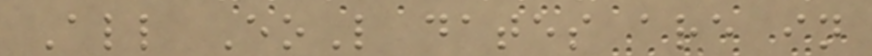All EoL dates are in
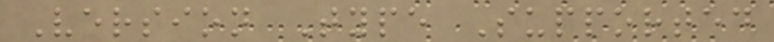Version Type Supported
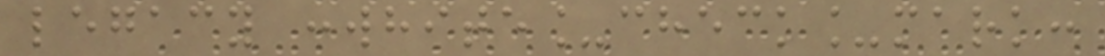legacy :white_check_mark:
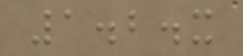1.2.x
